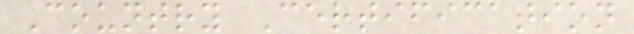Country Certification
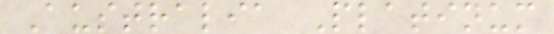Australia Platinum
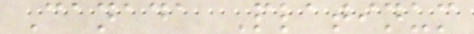Canada Platinum
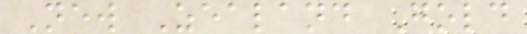New Zealand Gold
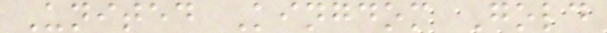United Kingdom Gold
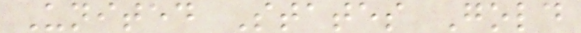United States Gold
